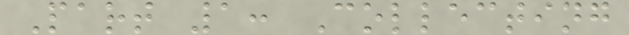Part 1: Collecting
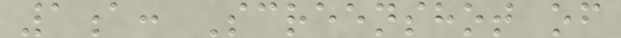1a: Screenshot of
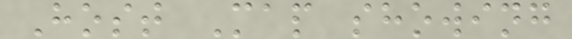Host Map showing
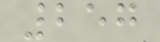257
